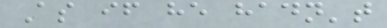As if he hadn't
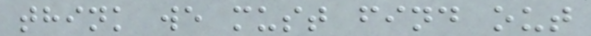think we must find out
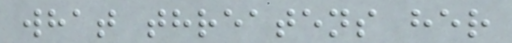what threatens her
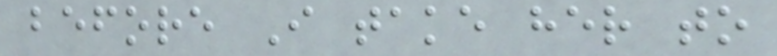before I take her to
